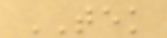TEK
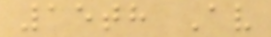15th Av
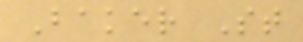Baker St
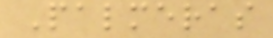Palmeras
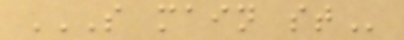S MAIN ST
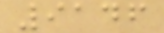9146
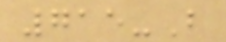715-B
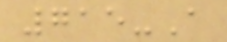715-A
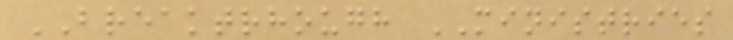BREAKTRHOUGH MINISTRIES
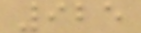925
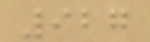927
